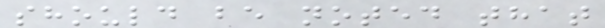should be noted that
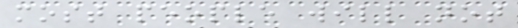most people will not
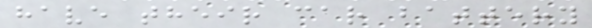have their car battery
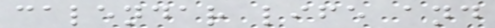calendar life and
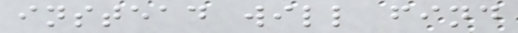instead will find
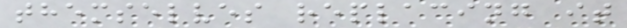themselves replacing it
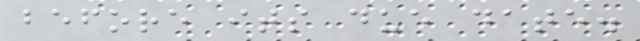before its due date.
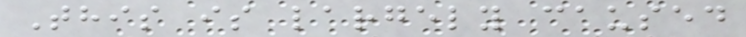This is largely caused
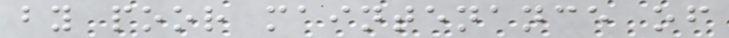by poor maintenance of
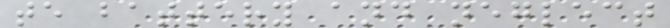te battery and neglect
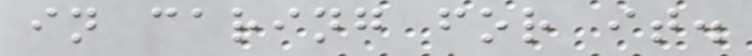in caring for it.
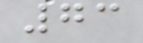73
